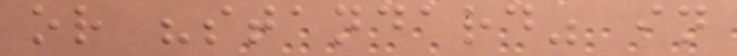or "standard" in
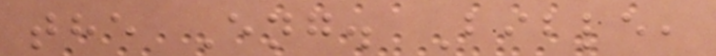the Eng. Bible,
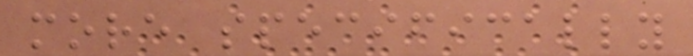more specifically
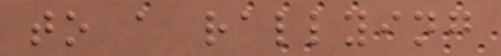to a rallying
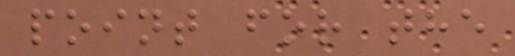point for the
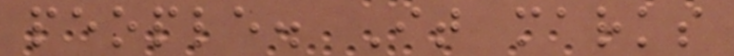people. It marks
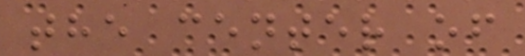the center of
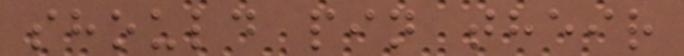should pin their
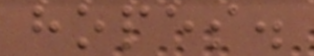hopes.
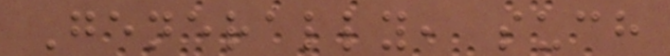Generally, such
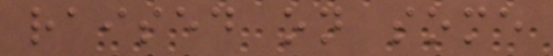raised on some
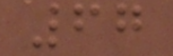67
